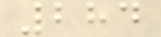284
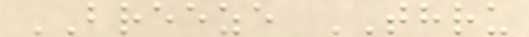BREEZE THRU
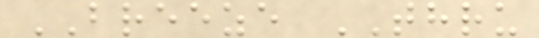BREEZE THRU
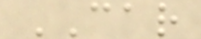CAR
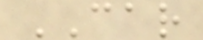CAR
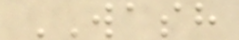WASH
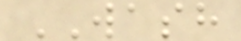WASH
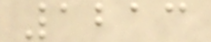1213
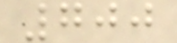700
